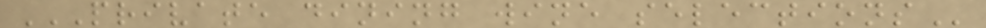PRIVATE DINING WINE SELECTIONS
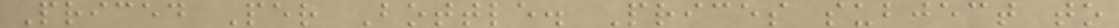Priced Per Bottle. Prices subject to
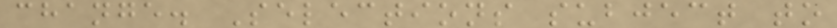change. Selections subject to
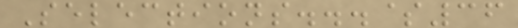Selections...$36
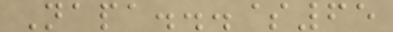Napa...$65
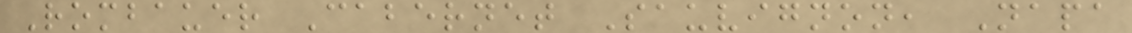Rombauer Cabernet Sauvignon, Napa
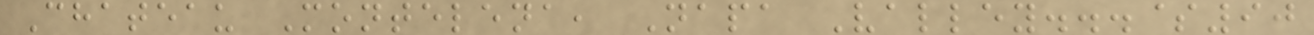Chateau Montelena, Napa Valley...$90
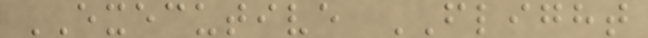EXECUTIVE FLIGHT
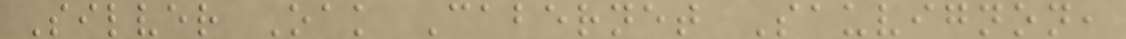Silver Oak Cabernet Sauvignon,
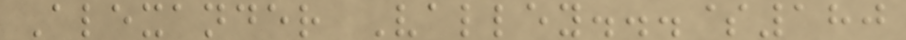Alexander Valley...$180
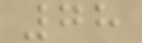78
